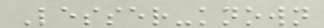Lesser-known
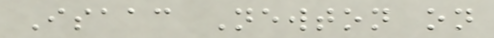Isaac Newton on
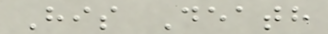His Death
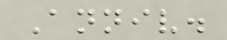Anniv.
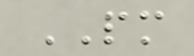PM
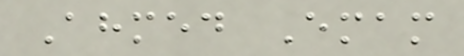Ahmed Emam
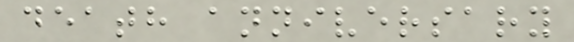death anniversary
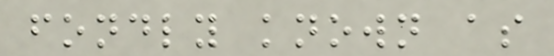fondly known as
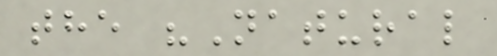the "Natural
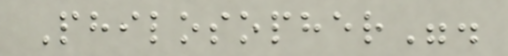Philosopher".
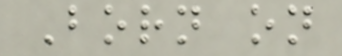Born on
